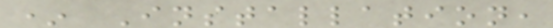* Installation,
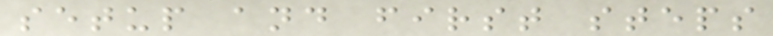setup and first steps
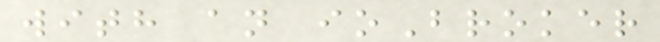with an ioBroker
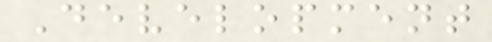Development
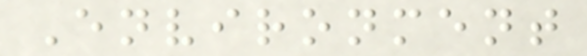Environment
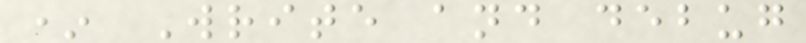* Write and debug
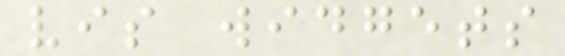vis widgets
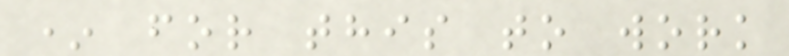* for this to work
